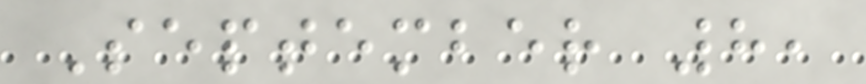September 8,
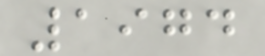1974
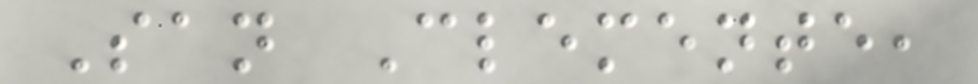San Clemente,
